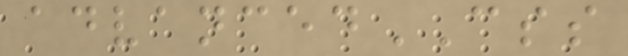advancedCSS
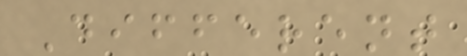Different
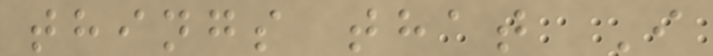things that I
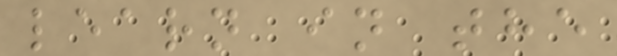learn in the
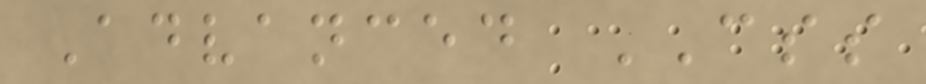Advanced CSS
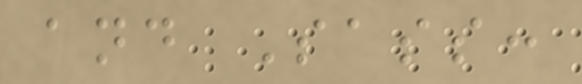and Sass:
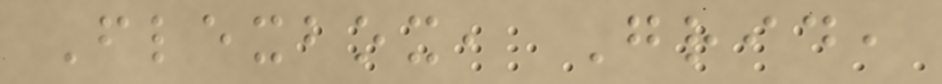Flexbox, Grid,
